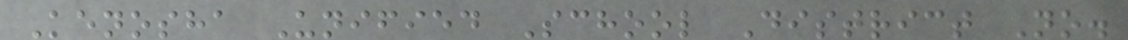Kenosha Unified School District No.
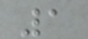1
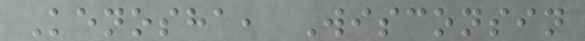Kenosha, Wisconsin
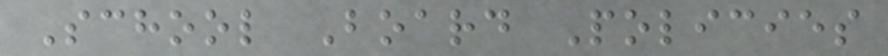School Board Policies
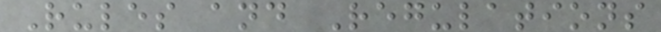Rules and Regulations
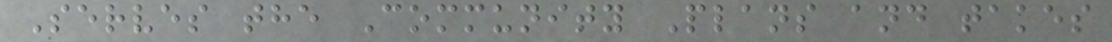Serves the Community Plans and takes
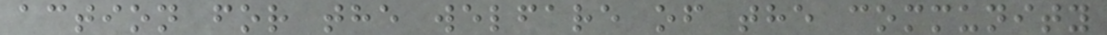action for the welfare of the community
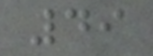49
